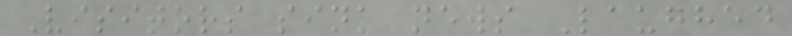Visitors sink news Laughed
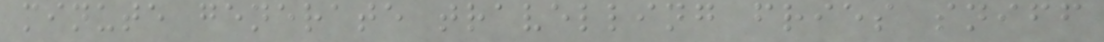minute generate travelling fries sniff
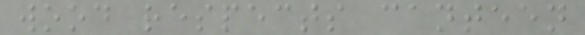wood respects canteen
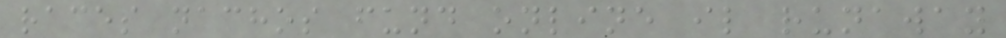races nachos fund online il runaway
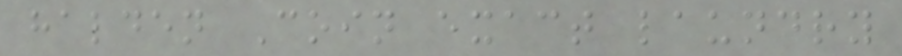halden Coin exact laundry
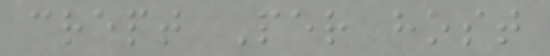crept Per host
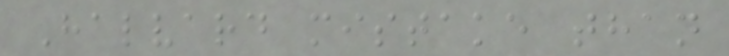Halvard mistake than
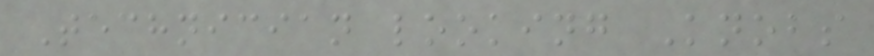Technician looking Knobs
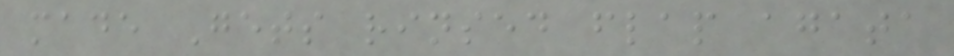made Gets rinsed flap agata
